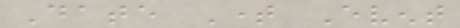Date Time Event
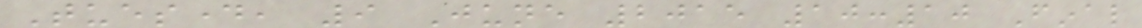Tuesday, 9 June 2015 10:10 Final
